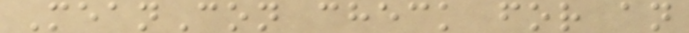MeanCon check for an
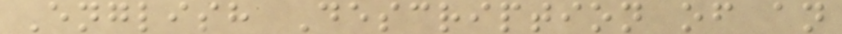English Description of an
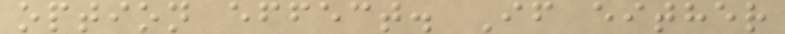option effect. If either
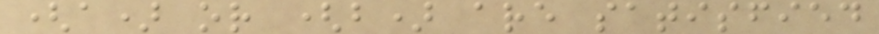(a) or (b) are satisfied
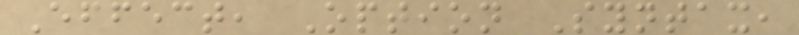Effect, Option Syntax,
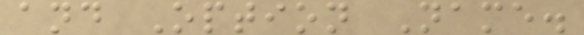and Option Name.
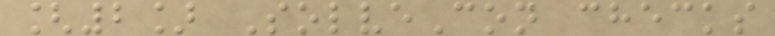[2] SolveCon checks
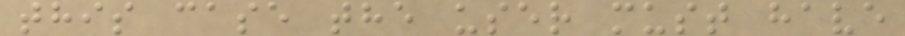this case the user must have
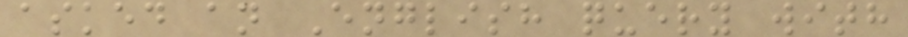asked an English query with
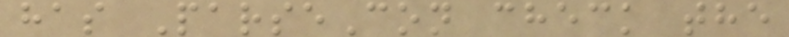has ParseCon check the
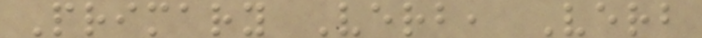Primary Verb, Verb
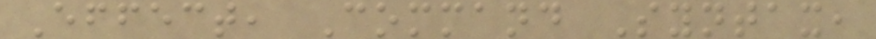Effect, Command Syntax,
